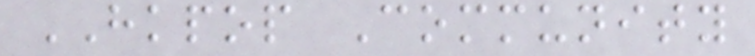HKPOP Community
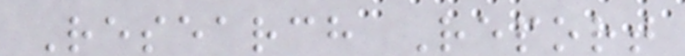Research Report
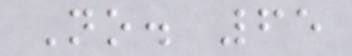No. 65
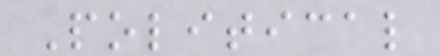Political
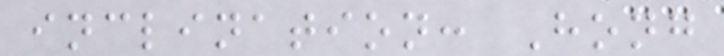inclination: Hong
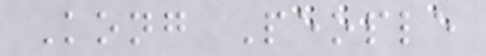Kong People
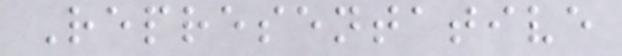Representative
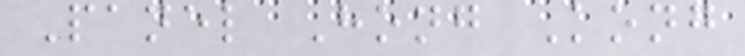Panel Hong Kong
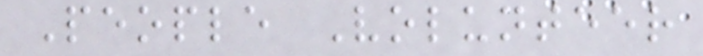People Volunteer
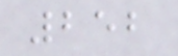252
